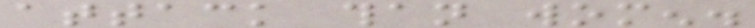attack than women.
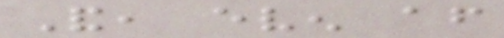And, even after
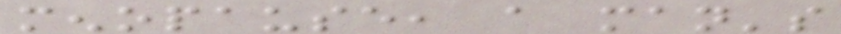menopause, a man's
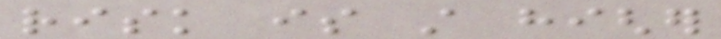risk is still higher
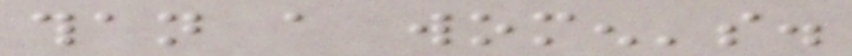than a women's.
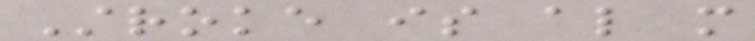Stroke is also more
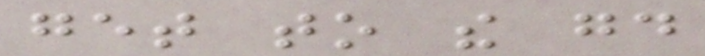get to the good
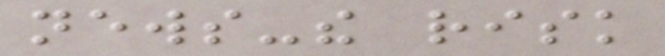news-the risk
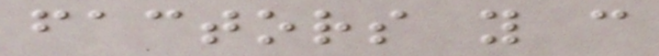factors you can
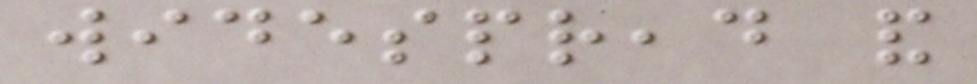widespread and
